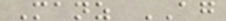Manz AG
